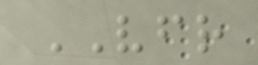VFR
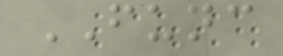FUNC
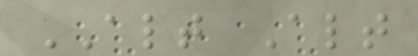ALT Alt
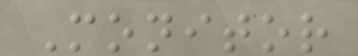Monitor
